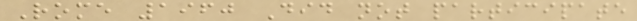Rome 1960 Did not participate
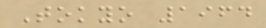Tokyo 1964
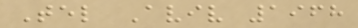Tel Aviv 1968
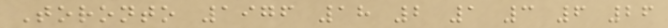Toronto 1976 18 2 1 3 6 26
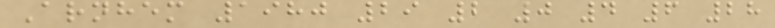Arnhem 1980 29 2 0 4 6 28
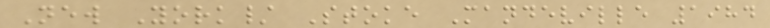New York/ Stoke Mandeville 1984
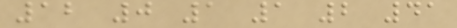12 0 1 1 2 41
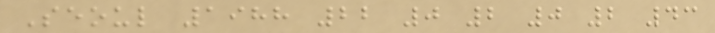Seoul 1988 22 0 2 0 2 43
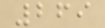269
